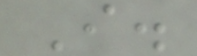I.
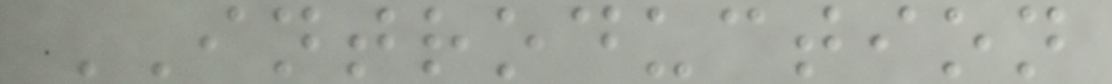INTRODUCTION
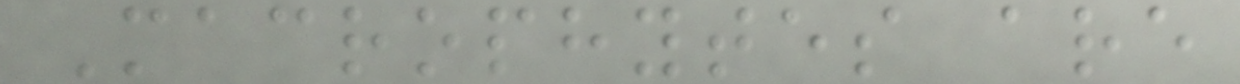Macrophytes are
